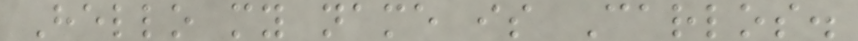Hello my name is Carlos.
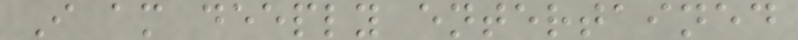I am deeply entertained
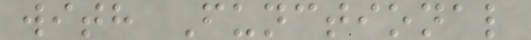with Functional
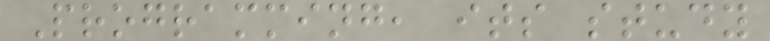Programming, its study
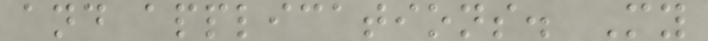and applications. My
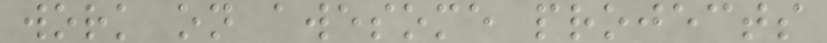work on awesome projects
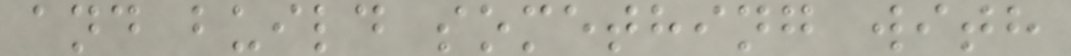and build something with
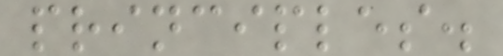principles.
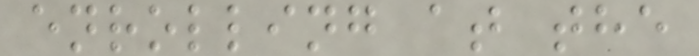enrolling at the
